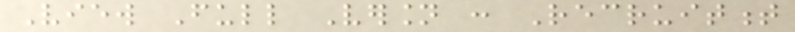View Full Version : Recruitment
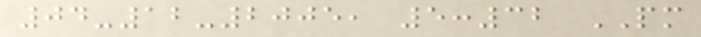04-12-2005, 5:32 PM
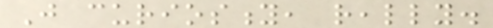Just curiosity, really.
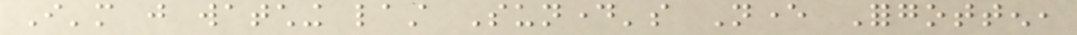I'm just watching last Sunday's Never Forgotten,
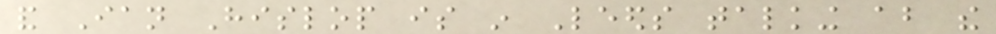and Ian Hislop is in Leeds talking about the
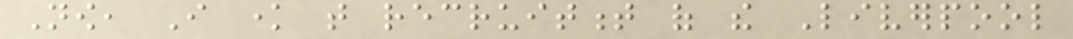Now, I know that recruitment of the Liverpool
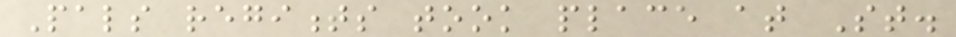Pals regiments took place at St.
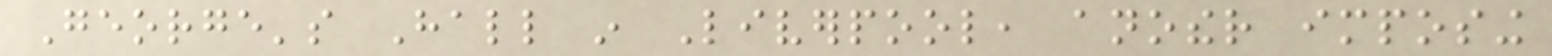George's Hall in Liverpool, another imposing
